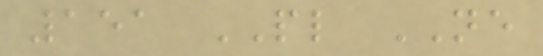151 PL NE
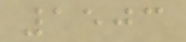1503
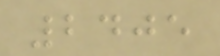2405
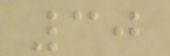30
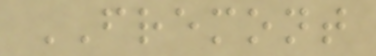FREMONT
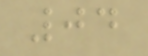04
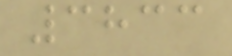3833
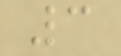3
